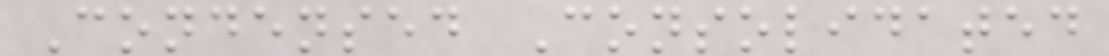Condensed Consolidated
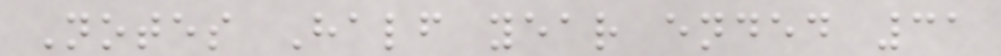Notes Half year ended 31
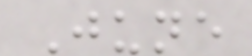June
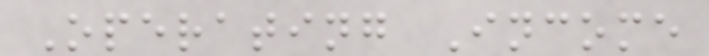Operating Income
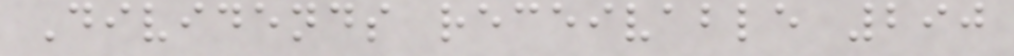Dividends receivable 290
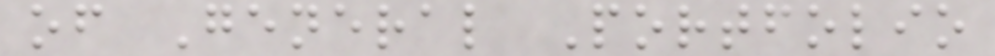of General Portfolio
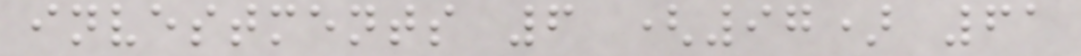investments 6 (97) 61
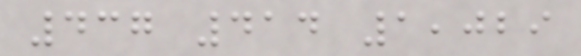437 414 1,029
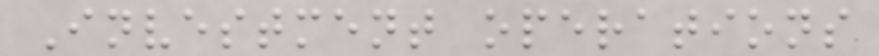Investment operations
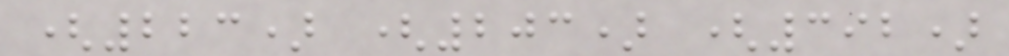(223) (203) (392)
